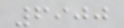6900
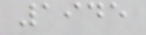1945
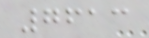7613
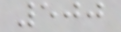500
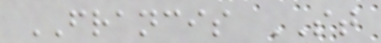FRANCIS ST
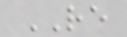RE
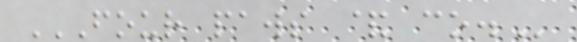FOUR PAWS & CO.
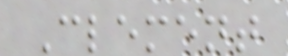Clement
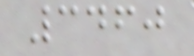3460
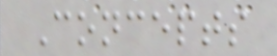Concepts
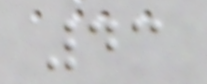43
